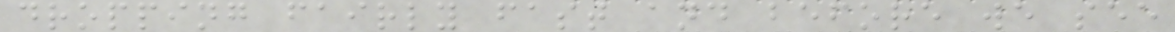dropping fairly fast and before we see
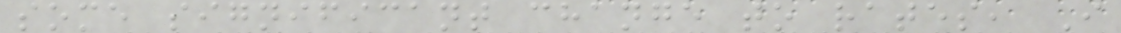some significant change to rates, I
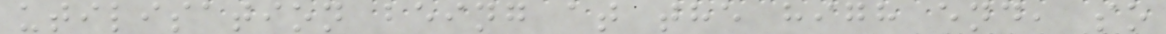utilisation being at the high end, so
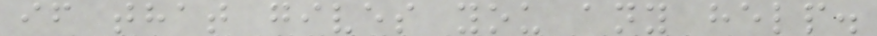if that gives you any help.
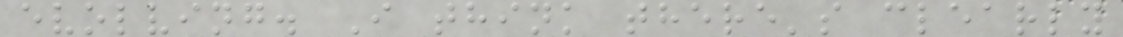evolving. I think there's clearly
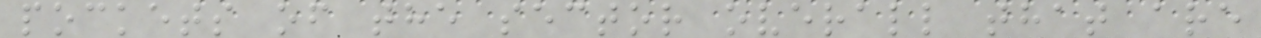pockets of the sector overall that are
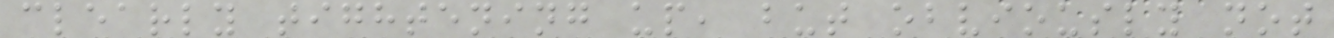clearly tightening up, but obviously not
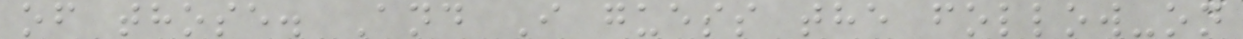of those. And I guess the follow-on
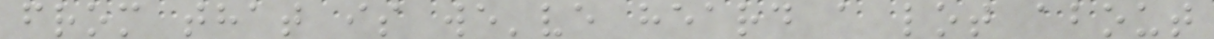from that is we've heard a lot about
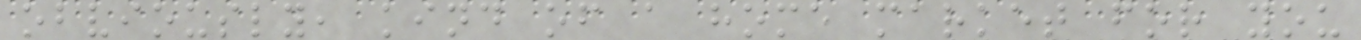obviously, kind of a home market for you
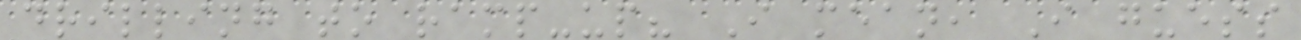drilling to ramp-up? I mean, I guess
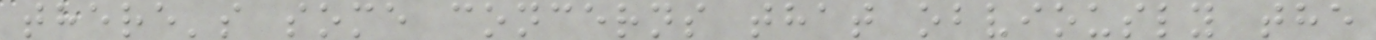there's some concerns that obviously the
